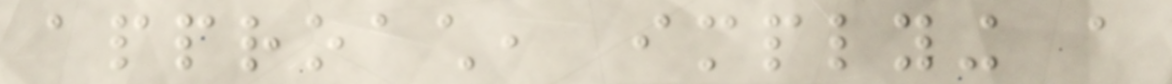approach, implying a
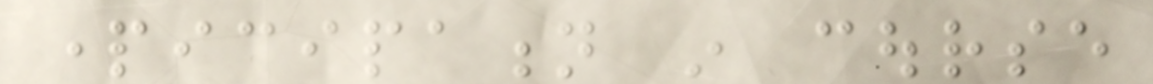participation in course
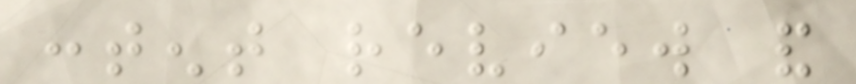content review and
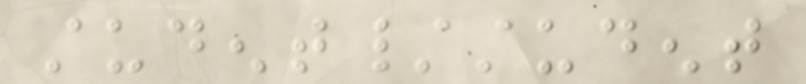student/student
